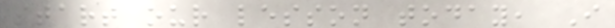start our lesson today, I
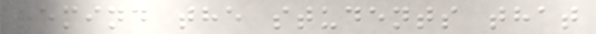remind the students that
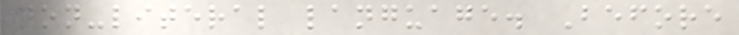non-literal language. Before
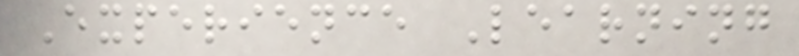Experience Learning
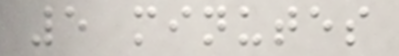5 minutes
